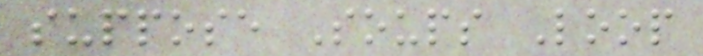suppose Soups Loop
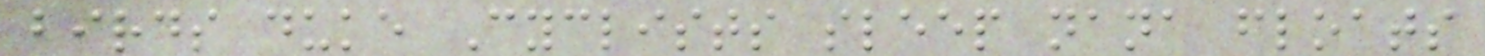birds duke Cyclists sleep nana floats
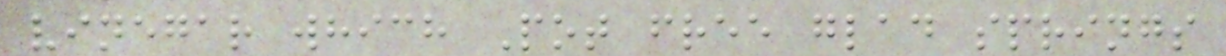vinegar which Pot free glad springs
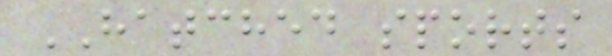HATCHED sports
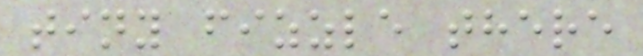tiny fizzle there
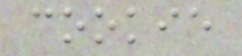cookie
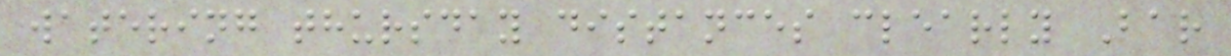watering thursday distances clearly Bar
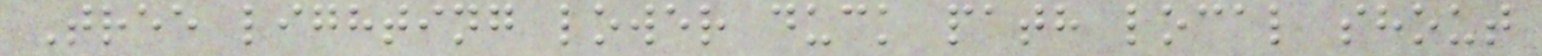Tree lighting lower duck path local shout
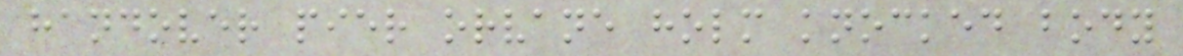handover pier orvane holm knocked body
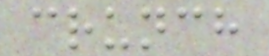crunch
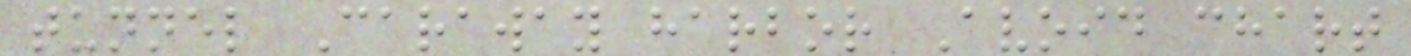tunnel Caraway harbor Avoid chart
